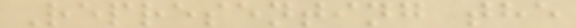Representing the
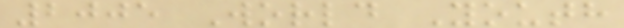2005 World Youth
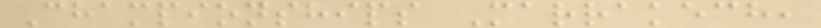Championships Marrakech,
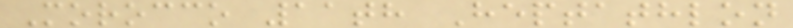Morocco 11th Heptathlon
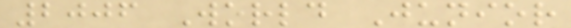2006 World Junior
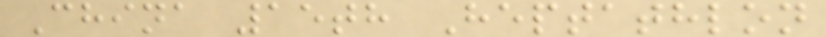China 15th Heptathlon
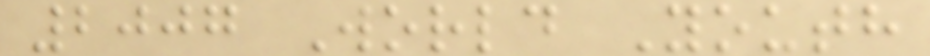2007 World Youth
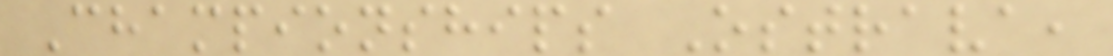Championships Ostrava,
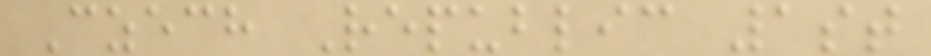Czech Republic 1st
